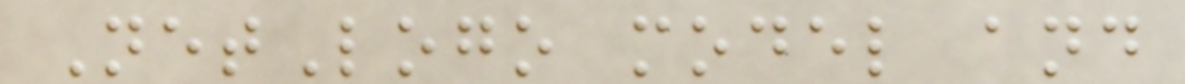NetLogo model and
